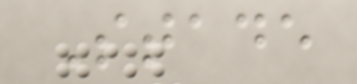Stade
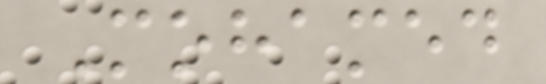Mohamed
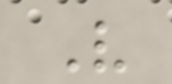V
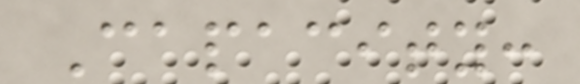Capacity:
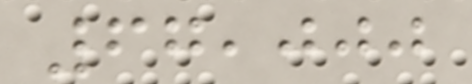67,000
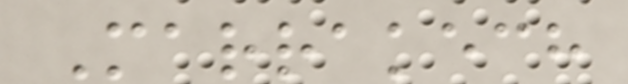Marrakech
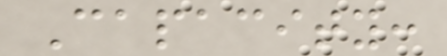Capacity:
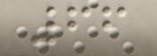66
